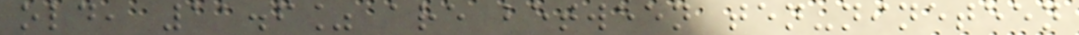old, 11.6% are between ten-nineteen
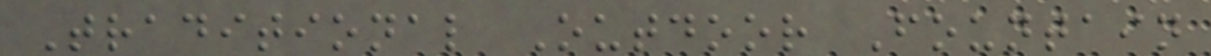Traditional Outdoor Fountain
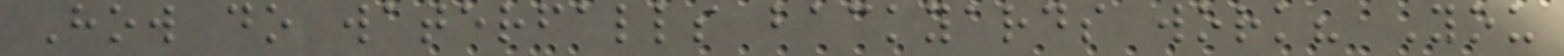How do waterfalls backyards work? You
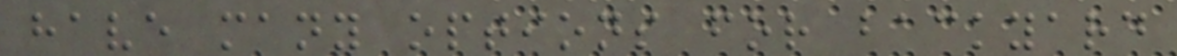have many options for backyard
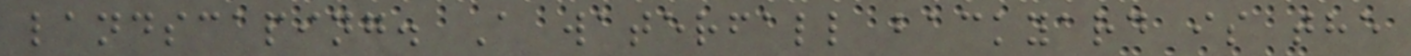landscaping. A waterfall backyard is the
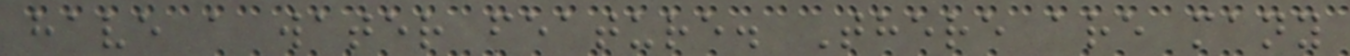have a water feature. There are many
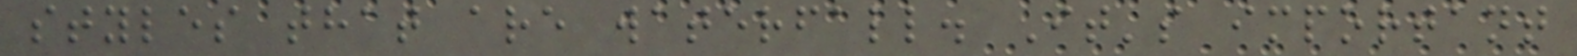styles that are waterfall. It's important
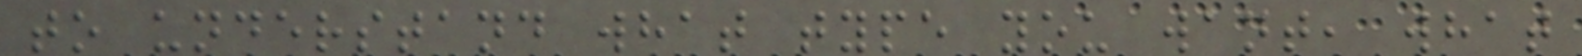to understand what type you want, what
